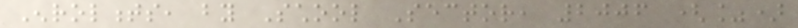Enrolments, by School Sector, 2006 (%)
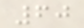60
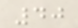40
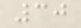30
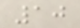10
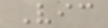Vic
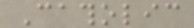Catholic
